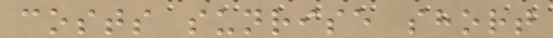costs sunrise short
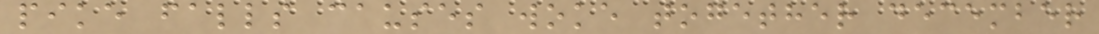pike falls causes woke together december
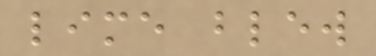lime blew
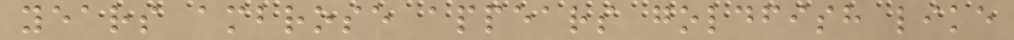years ambrose appears goldfish like
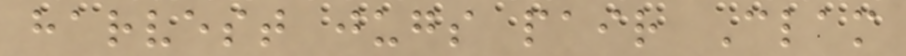harvest jugs pair Clam
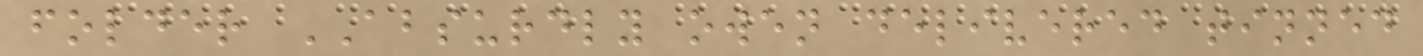folder ABSURDLY owen delivered tinned
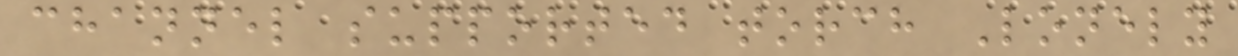channel supported torch Lonely
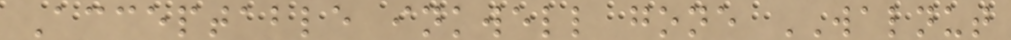Acceptable inkwell gone WALNUT
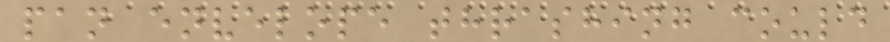pan envelope thrashing could
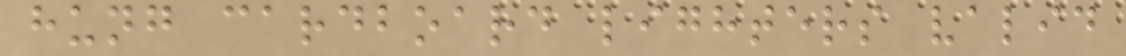hung cardboard lighters valid
